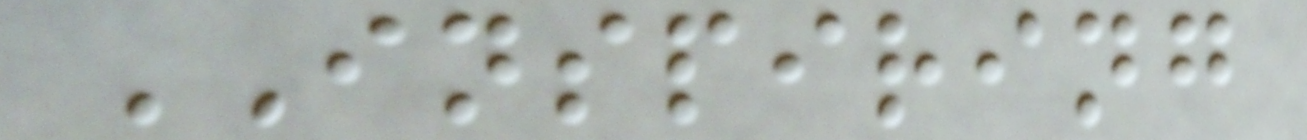INSPIRING
